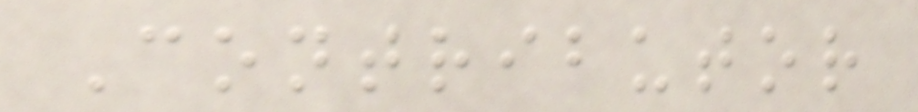Contributor
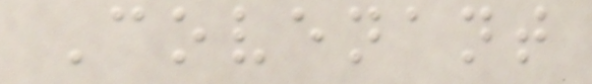Covenant
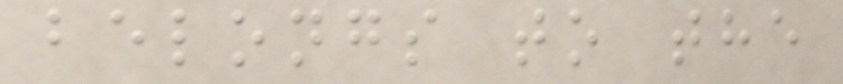belongs to the
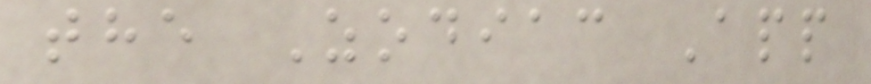the Zodiac App
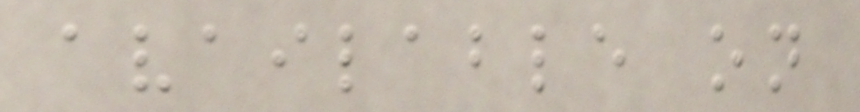available on
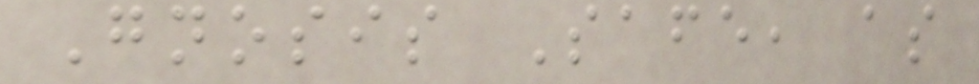Gnosis Safe, as
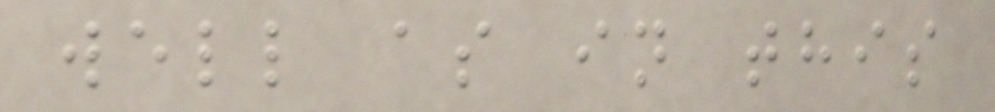well as in this
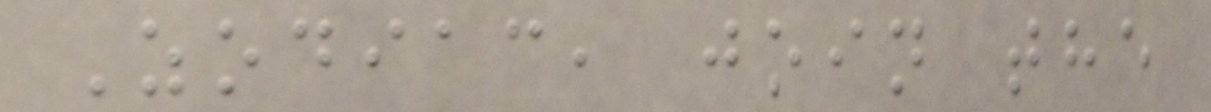Zodiac, join the
